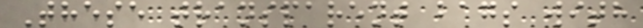These transparent bags with
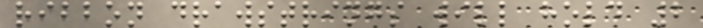ribbon drawstrings will hold 2
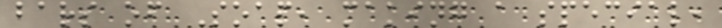bars of Soap, making a special,
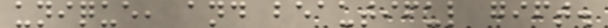unique, and beautiful gift.
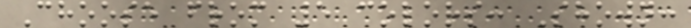Choose from 5 colors: Shown:
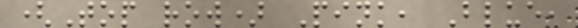(Top row) Pink, Blue,
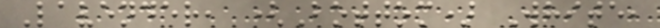Lavender, (Bottom) White,
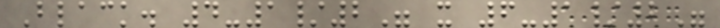Black. 4-1/2" x 6-1/2"
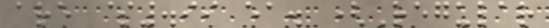are $.99 ea. (Regular
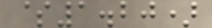$1.20)
